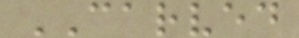CARVED
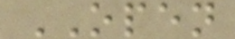OPEN
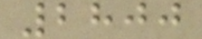2800
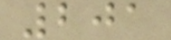201
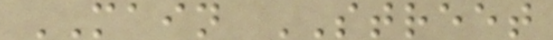MAIN STREET
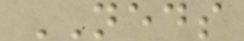NEDS
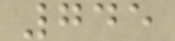745
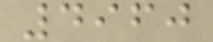4960
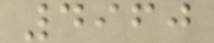4960
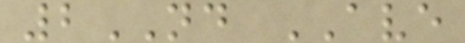2ND AVE
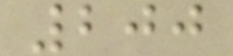200
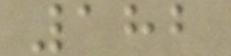182
